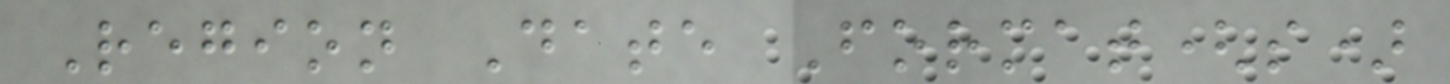Region Date Format(s)
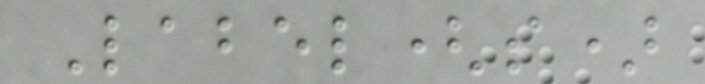Label(s)
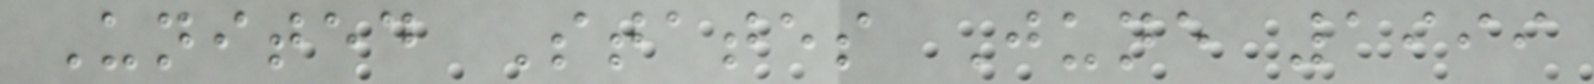United States June 1999
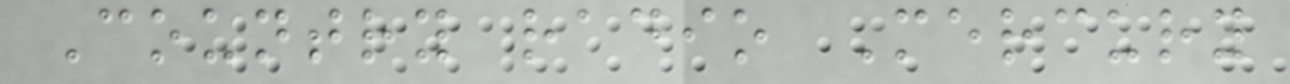Country radio Mercury
